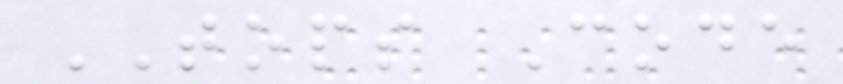TOPS Code
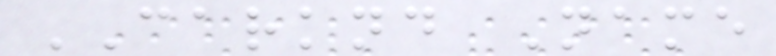CARKND Name
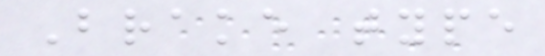Brake type
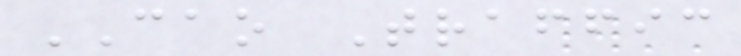CAO Traffic
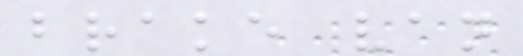brake van
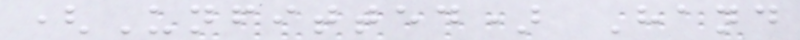(Unfitted) Hand
